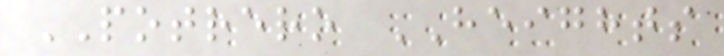POTRERO HEIGHTS
